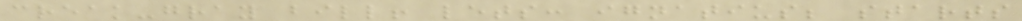creak-gray bill! lets: ignatius; starts
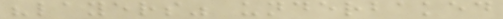"layers" underbaked
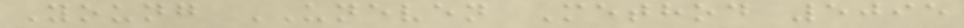Young UNEVEN Method 5095
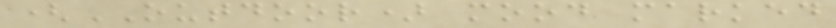(OUTDOOR) mood marked
